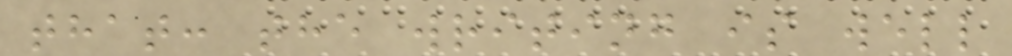that: the writing is well
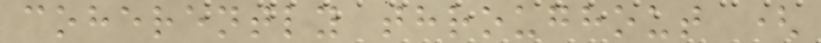coherently throughout (
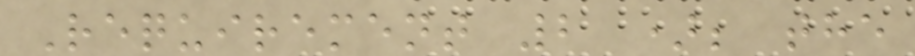Requirement 2 ); the
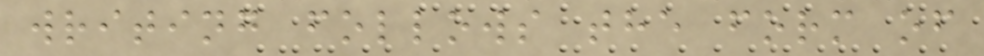writing follows the form of
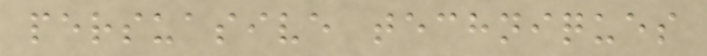persuasive techniques
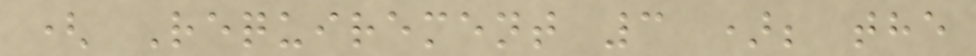( Requirement 3 ); the
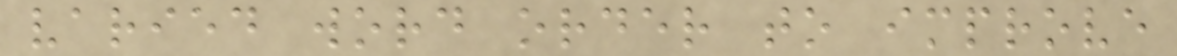varied word order to improve
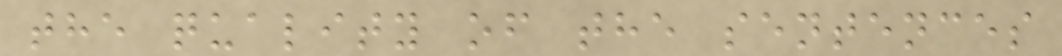the quality of the sentences
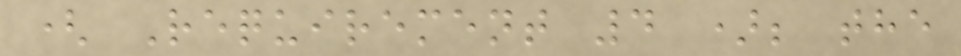( Requirement 4 ); the
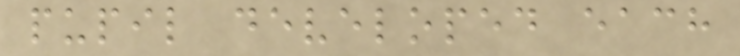pupil developed each
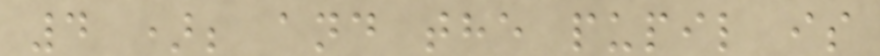4 ); and the pupil is
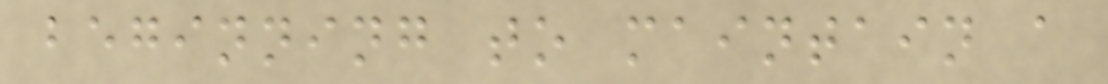beginning to maintain a
